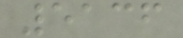5136
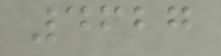4627
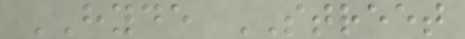HYDE STREET
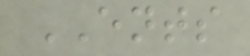ENTS
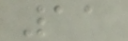11
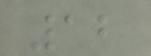12
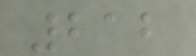212
